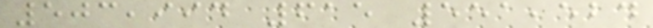503,994 615 551,524
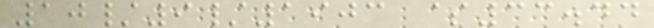10/9/1903 $33.44
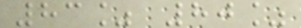83% 80%
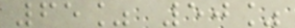65% 50%
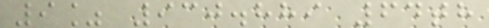9% 930.889 64th
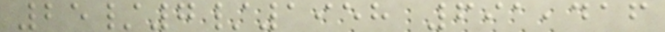25/7/1958 691,416
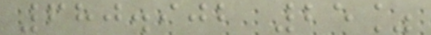680.902 25%
